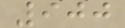900
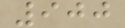900
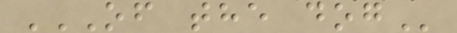OF THE DOG
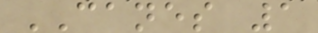CANES 1
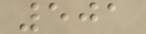501
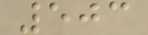503
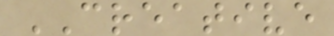CREATIVE
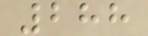288
